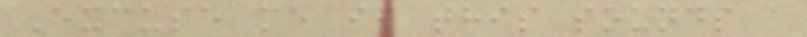Excuse me if this sounds a
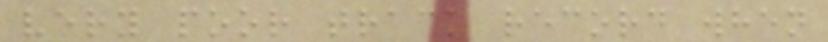very poor track record when
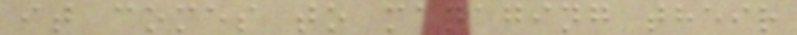it comes to managing their
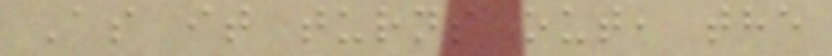As it turns out, the
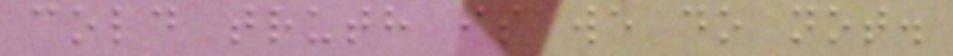cold truth is we do not.
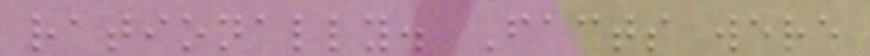rationally. Facts were
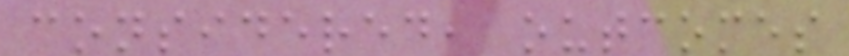considered, outcomes
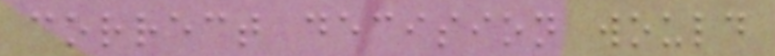correct decision would
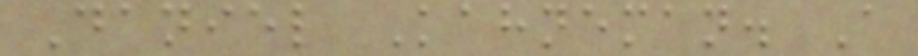Daniel Kahneman. A
